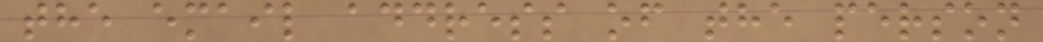the email address of the person
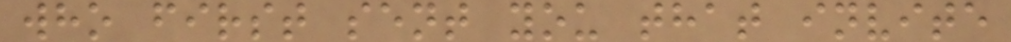who first sent you that invite
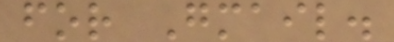for Gmail.
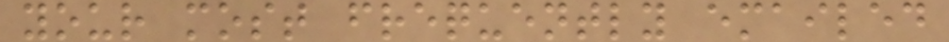your most frequently emailed
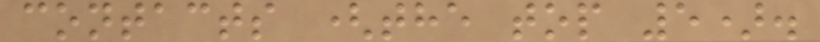contacts (the top 5).
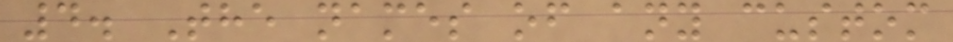4. The names of any custom
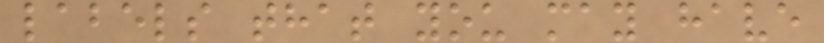labels that you may have
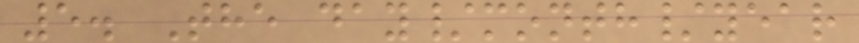5. The day/month/year
